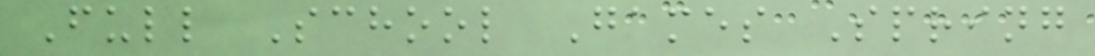Full School Games Spring
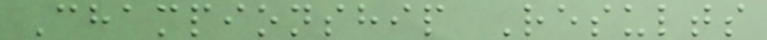Championship Results
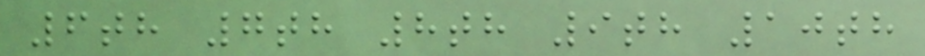6th 7th 8th 9th 10th
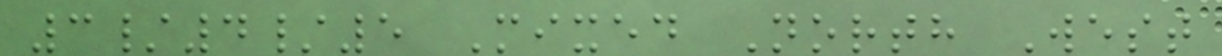3/4/5 Mixed North West
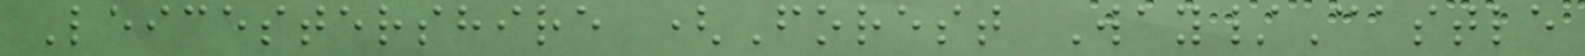Leicestershire (Forest Way/Castle
